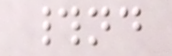#nd
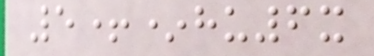5+*hu6x
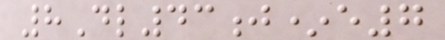8Dl43j*e7
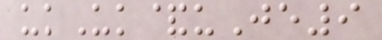ukUk&uJe9
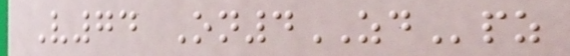V74 On4ZDpz
